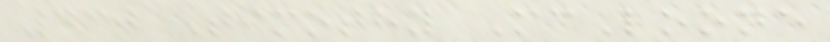430 Timothy McLoone
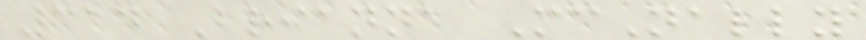314 Brianna McNally
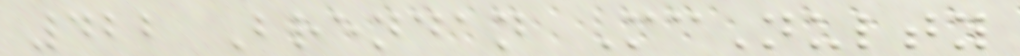422 Brendan McNulty
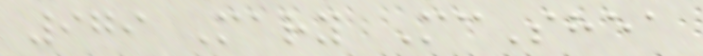979 Mary McShea
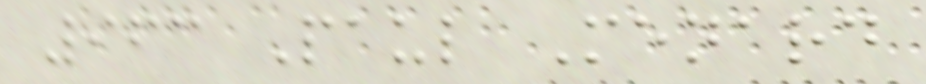963 Paul Menard
